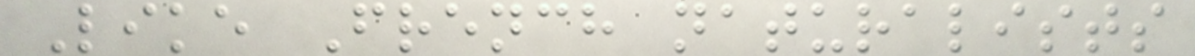Like French naturalists
